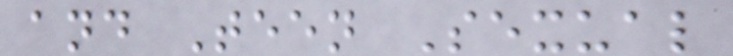and Teen Sexual
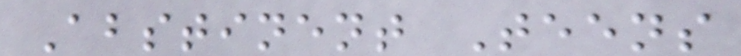Abstinent Teens
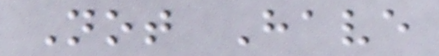Not Have
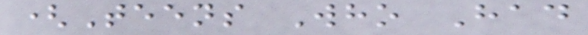(Teens Who Had
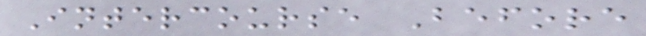Intercourse Before
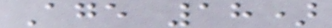Age 18)
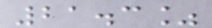21.3%
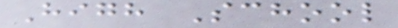High School
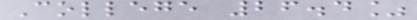College 26.4%
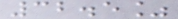32.5%
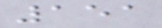151
